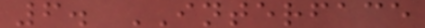6. INTERFACE
